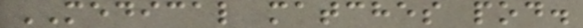MEDICAL matches pod.
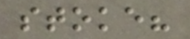stoke?
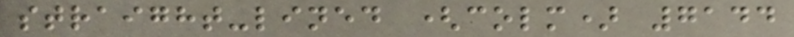straight-lined (colm) 7144
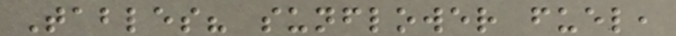Tables? sunflower fuel,
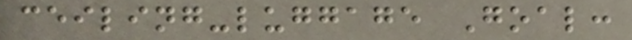ceiling-luggage Goal:
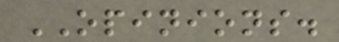OPINIONS.
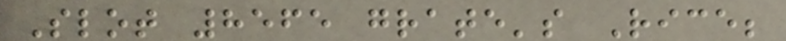Slot 8565 grate's Rice;
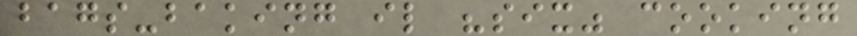bags-baking il "six" cooking
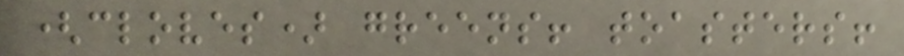(cloves) greens! toasters!
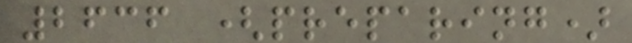2636 (preparing)
